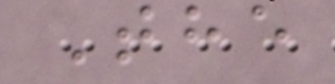The
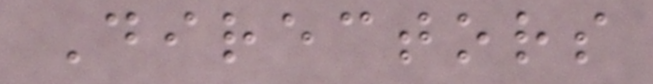Directors
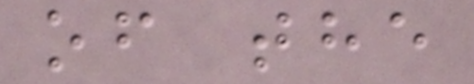of the
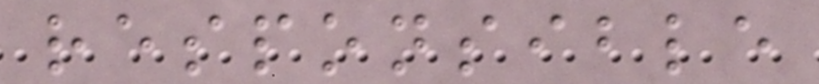responsible
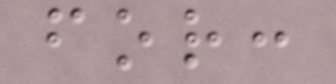for:
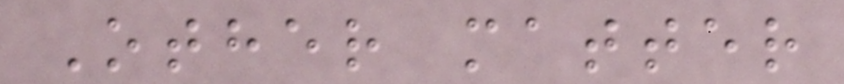Other matter
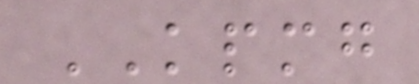KPMG
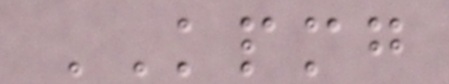KPMG
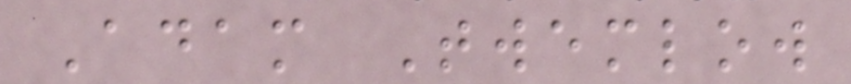Adam Twemlow
